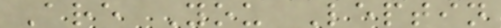Are You Leptin
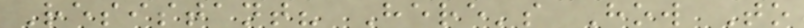Resistant? Here's How To
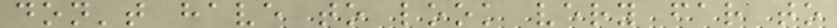don't have to look very far to
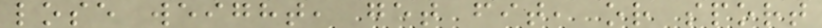lose weight, get fit, or sport
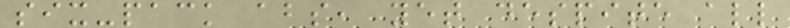six-pack abs, yet despite all
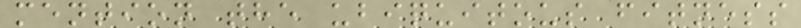mention the ubiquitous fitness
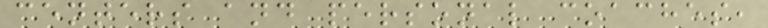centers and personal coaches,
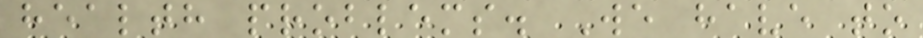health problems. We have to
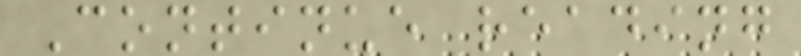Continue reading
